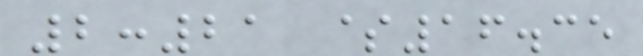2:21 $16.35
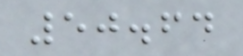50.64
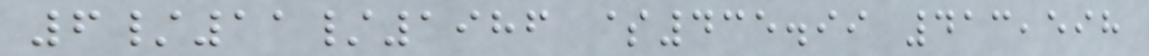6/11/1986 $435.99 413,598
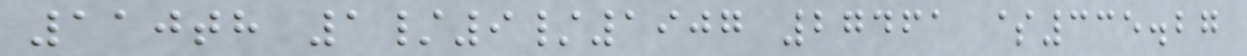110th 1/9/1907 27461 $335.27
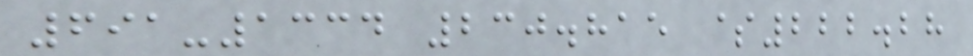691-1334 230.815 $222.28
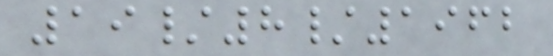19/8/1962
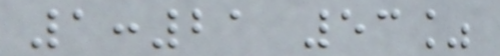1:21 53%
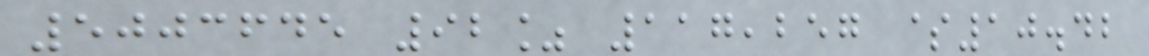5003645 92% 117,257 $10.42
